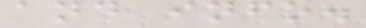and info.
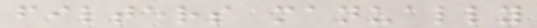filters manually
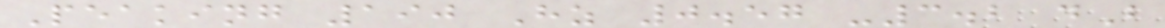Peaking 190 Hz 0.57 -3.2 dB
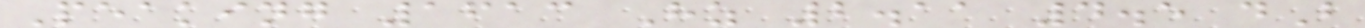Peaking 1613 Hz 2.11 4.5 dB
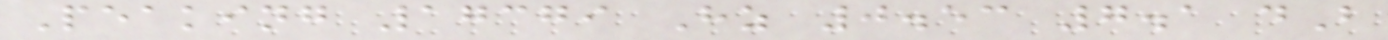Peaking 17379 Hz 0.53 7.1 dB
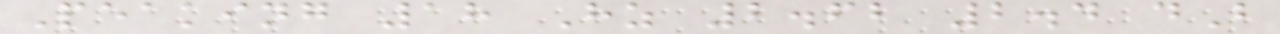Peaking 18 Hz 2.62 2.4 dB
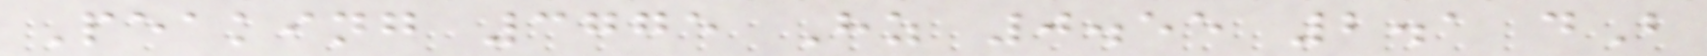Peaking 3775 Hz 0.55 2.1 dB
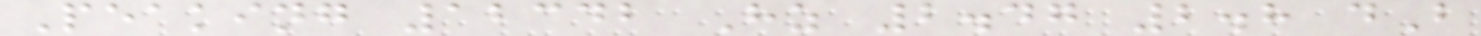Peaking 12342 Hz 2.47 2.8 dB
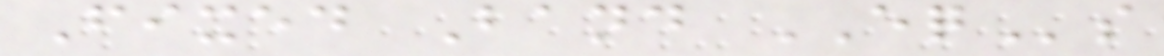Fixed Band EQs
